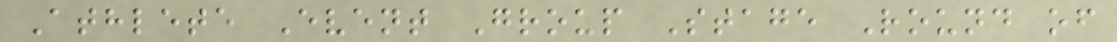Athlete Event Group Stage Round of
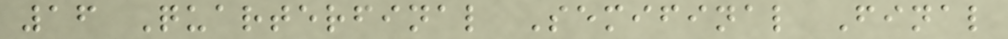16 Quarterfinal Semifinal Final
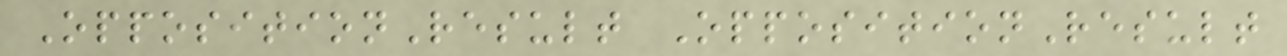OppositionResult OppositionResult
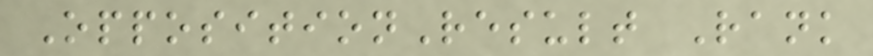OppositionResult Rank
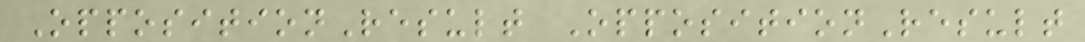OppositionResult OppositionResult
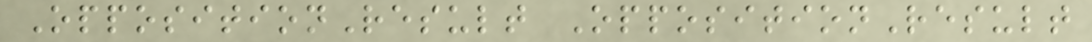OppositionResult OppositionResult
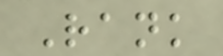Rank
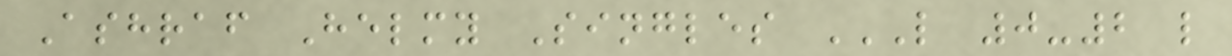Ashraf Helmy Singles L 0-2 L
